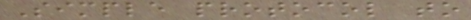Simple protocol to
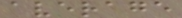average
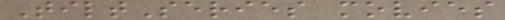TiltSeries movies
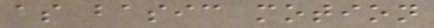as basic motion
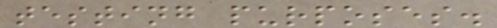testing purposes.
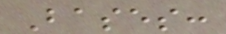Bases:
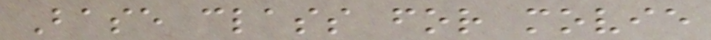Base class for movie
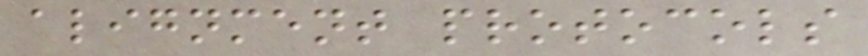alignment protocols
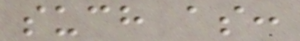such as:
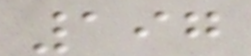197
